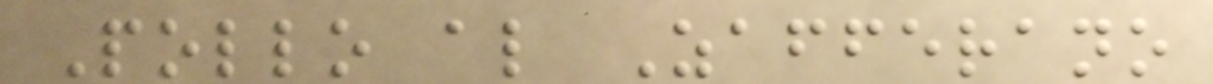Pollo al Zafferano
